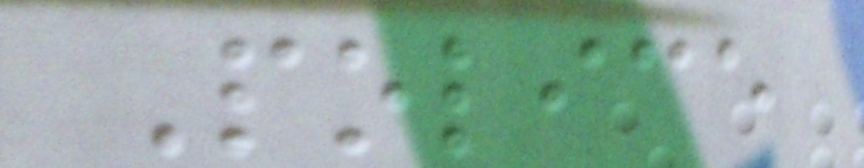Police
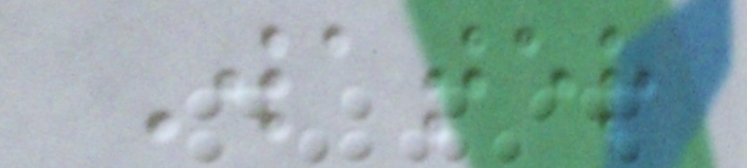Water
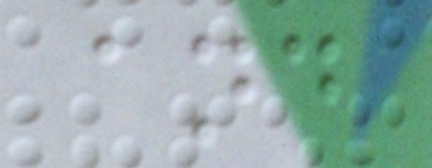and
